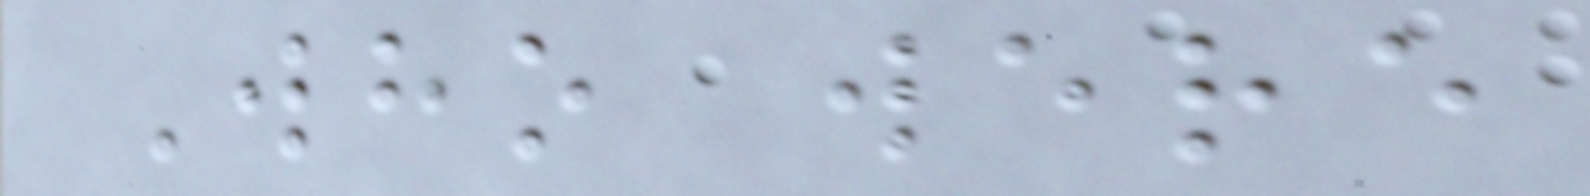Who were
